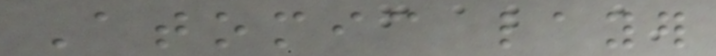Atomic layer
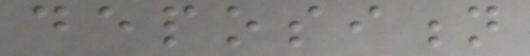deposition
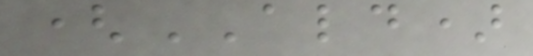(ALD)
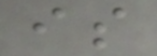is
